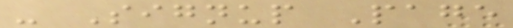- Signup Page
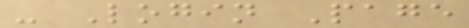- Login Page
